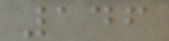146
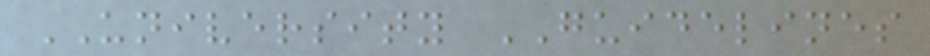UNIVERSITY GUIDELINES
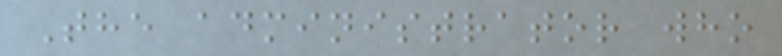The administrator who
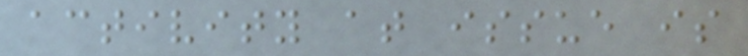activity at issue is
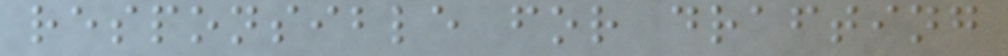responsible for drafting
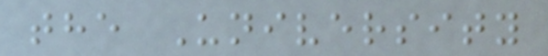the University
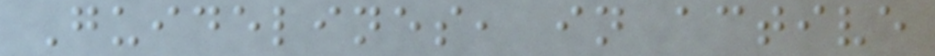Guidelines, in active
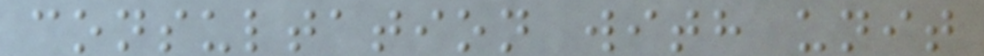consultation with unit
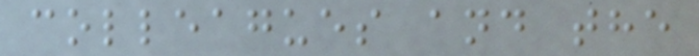colleagues and the
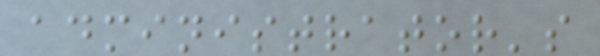administrator's
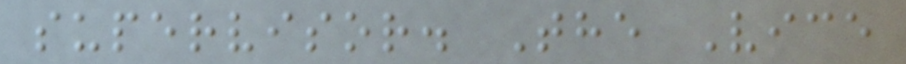supervisor. The Vice
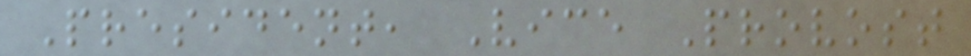President, Vice Provost
